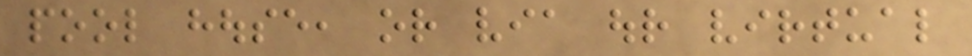pool house, or via our virtual
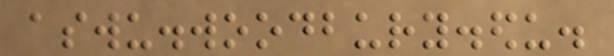aswu.woodbury.edu.
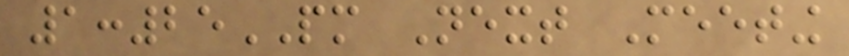1:25PM Next Meeting
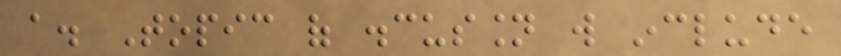a. Topic of discussion will include
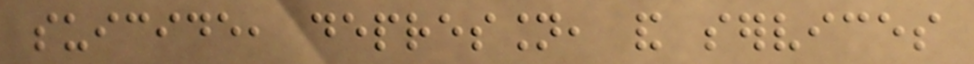suicide, depression, and services
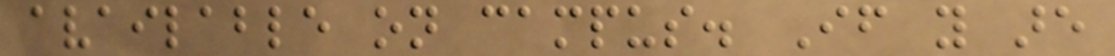available on campus. If you are
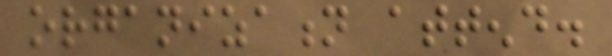organization attend.
